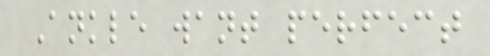Ankle want perfect
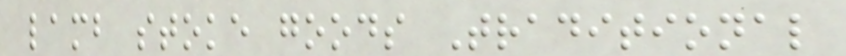lamb stoke goods Traditional
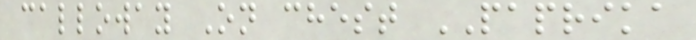calloway On chest PAPRIKA
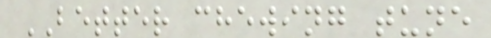BETTER chewing tune
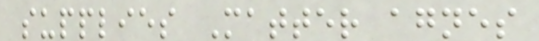supplies Matter agnes
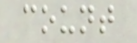count
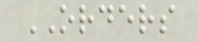ORDERS
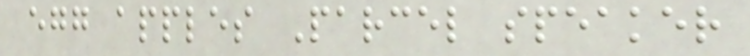egg apples Parcel speaker
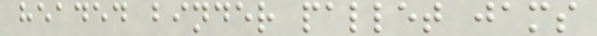headed binder pallet jams
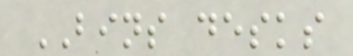BINS desks
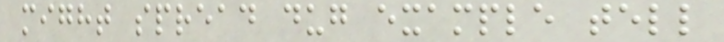might spread dug example tell
